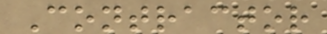Contractor
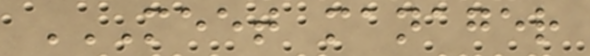MEET MANAGER
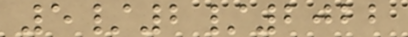5/2/2022
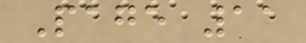Page 11
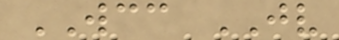WCC JV
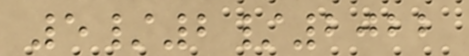5/2/2022
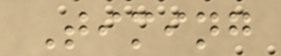Timing
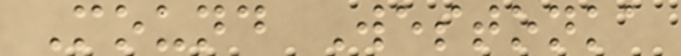Mound Westonka
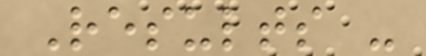Results -
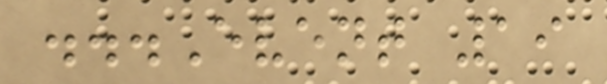...Event 19
